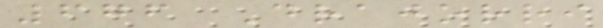676 Drajorri
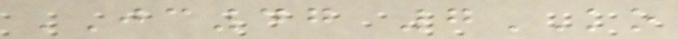JC47 7KO
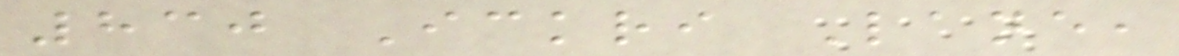830 Ickri Lane,
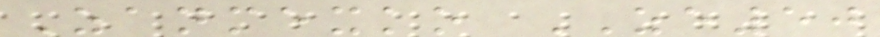Zanmexko ZE50
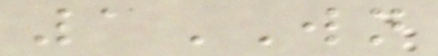1WN
